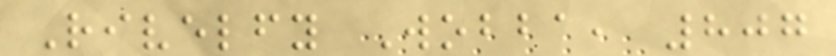Rivelfy Wobba, 807
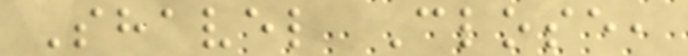Shavel Close,
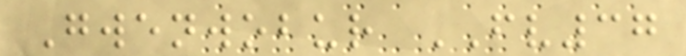Gwenwobur FV37
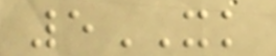5XK
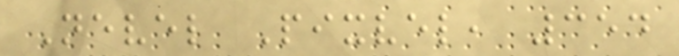Nevel Pixvel, 354
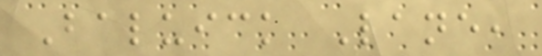Baluick Lane,
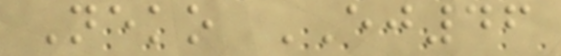Neko EJ46
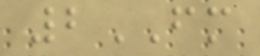2FM
